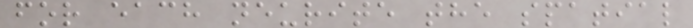for each neurite the spatial
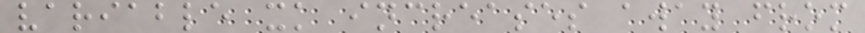variable xk increases away from
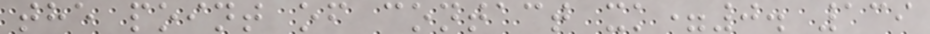the point of contact xk=0. 139
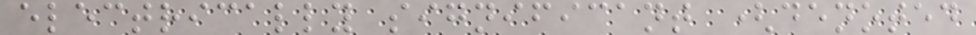electrically significant (denoted
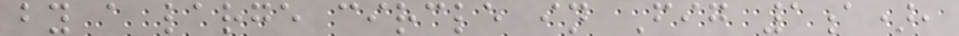by a large circle in Fig 1a),
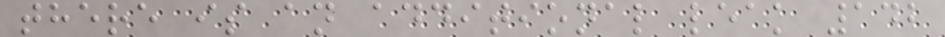there is an additional leak 142
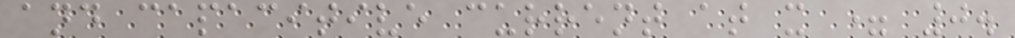and capacitive current at x = 0.
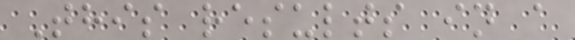This results in a
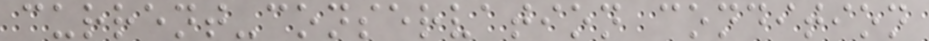current-conservation condition
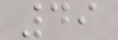49
